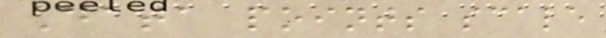Data points scale
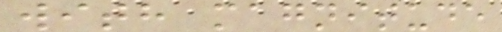with magnitude
